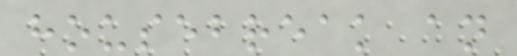housebreak an
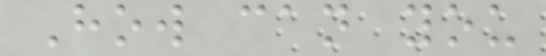How can you
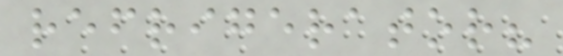refrigerator?
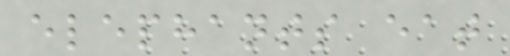elephants eat
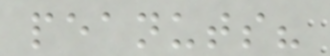peanuts?
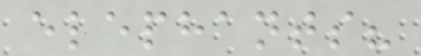elephants?
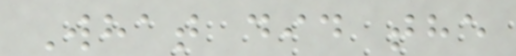What did the
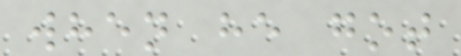when he got
